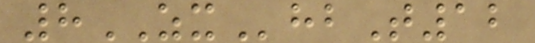8ZXhbT12
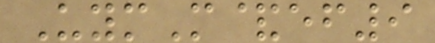UymM&ef9
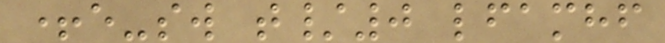+e-sw t/0 lfamhf
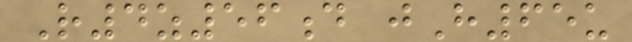R4z56d jH65u
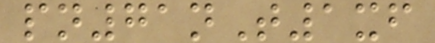pn71nT1xf
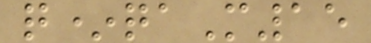q*qaM15
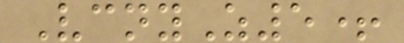VcnyZ5+
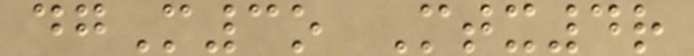dgM3o Mtx4r
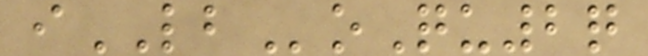iLBoQu2q
